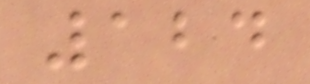124
